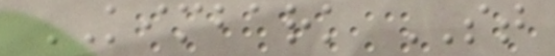KIMBARK ST
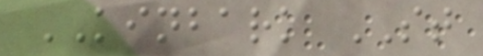KINBARK ST
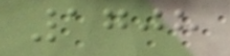1708
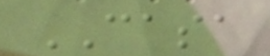CASA
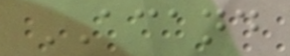ACAND
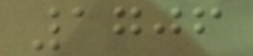1706
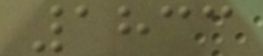1833
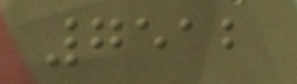7512
